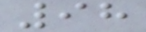98
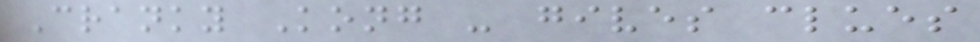Cranky Kong - gives clues
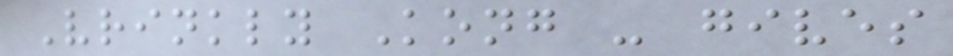Vrinkly Kong - gives
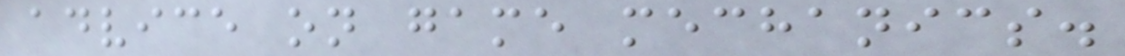advice on game mechanics.
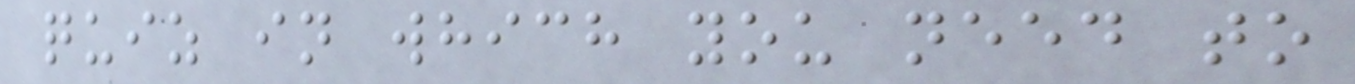quiz in which you need to
